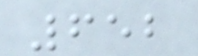652
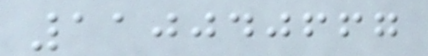110040667
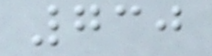730
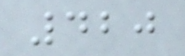420
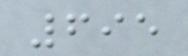695
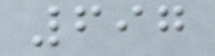697
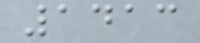1413
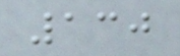130
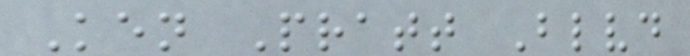Ken Pratt Blvd
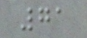71
